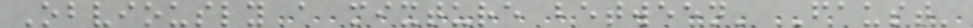Obviously a mixture between' Faust'
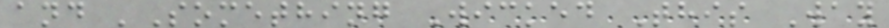and 'Something Wicked This Way
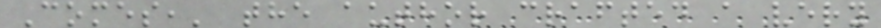Comes,' the author crafted a very
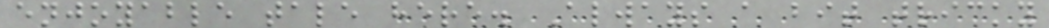enjoyable tale here. Always a bit tricky
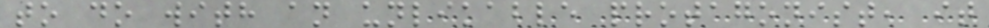to do with an unlikable protagonist, it
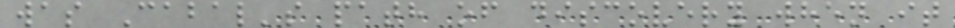was Cabal's path of discovery when it
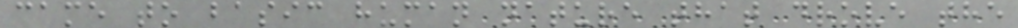came to basic human nature that drove the
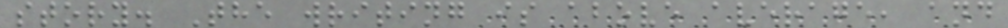story. The writing is above average, and
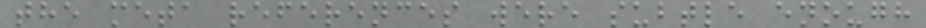the meta references were subtle enough
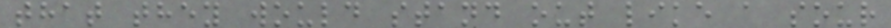that they would stand out like a sour
